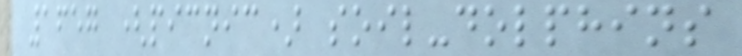1657 (picnic) soil-dolphins
